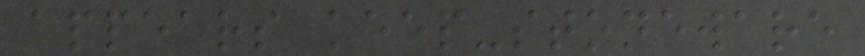appears keep-stoneware
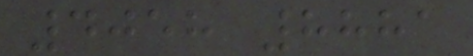4058 8881
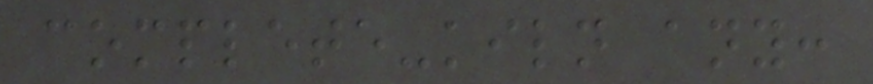complete-kiln any:
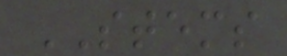STEMS
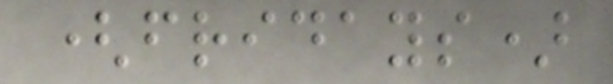(fridays)
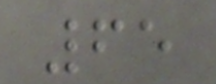65
